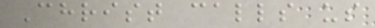Christ calls us
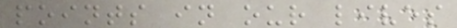points in our lives
